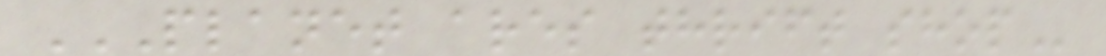PLANET ARES THRIFT SHOP
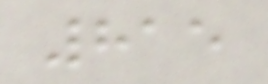815
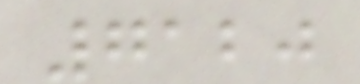7120
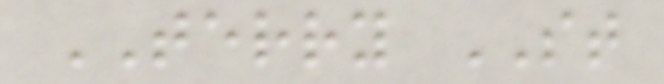TERRY ST
